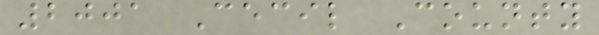2001 Cecil County
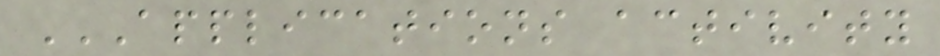APPLICATIONS ACTIVITY
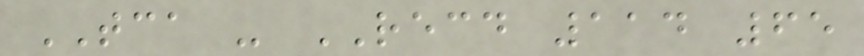TCA - RECD 114 65
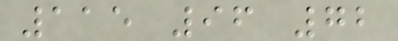115 96 72
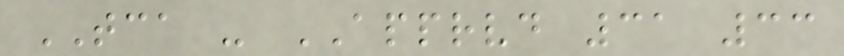TCA - APPRVD 31 33
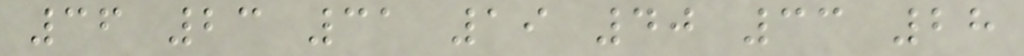36 23 31 19 40 33 28
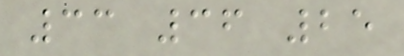33 36 25
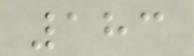183
